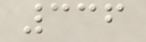336
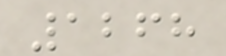1268
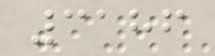3186
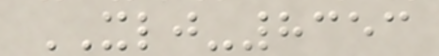XLJ-8353
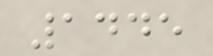1445
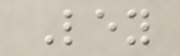Ley
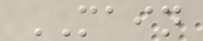MAIN
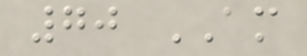70 AM
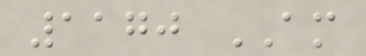1170 AM
